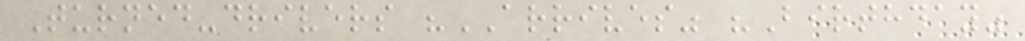Turned-drivers "ARRIVES" "Birthday"
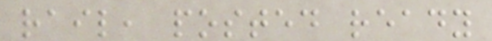rail, posted ready
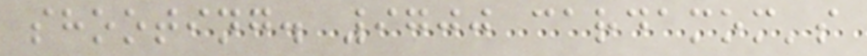shooting. 9700 cardamom's
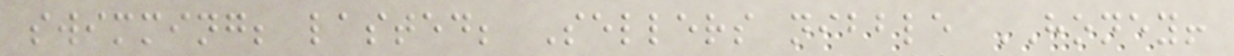swimming; lasted; Sellers nibble HONEY!
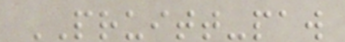PRUITT-paw
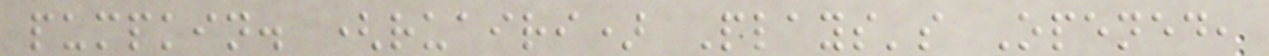pumpkin. (ruairi) Plays's Opened,
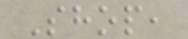Shop,
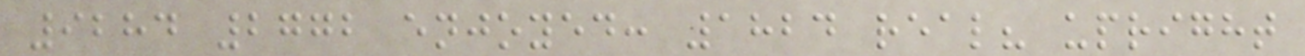9284 2772 enjoyed: 1824 real? upright
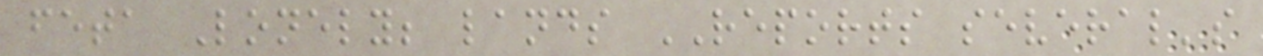feta Lonely; lands REPORTS several's
